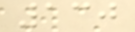130
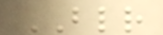BLR
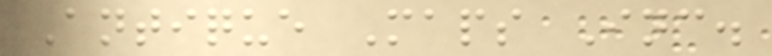Antique Maps Inc.
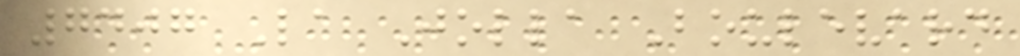7407 La Jolla Boulevard
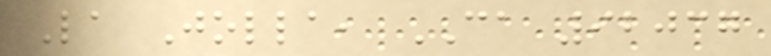La Jolla, CA 92037
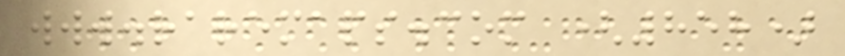www.raremaps.com (858)
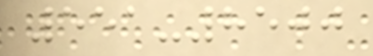551-8500
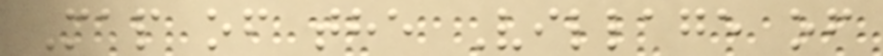Map of the Village of
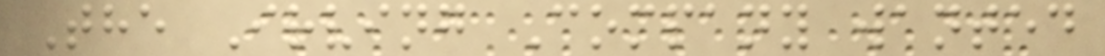The Irving Company wanted
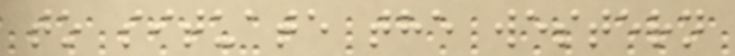to situate the western
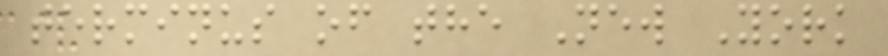terminus of the New York
